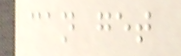can get
